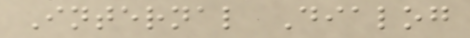Internal Dialog
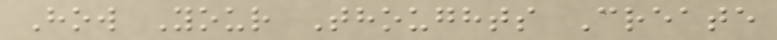How Your Thoughts Create
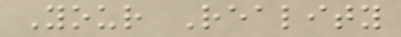Your Reality
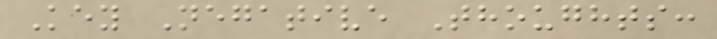Key Negative Thoughts:
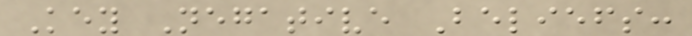Key Negative Beliefs:
